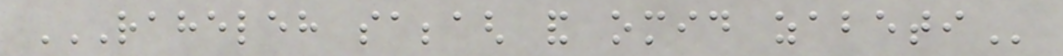RAHELEH SABBAGH AND OMID ZABETI
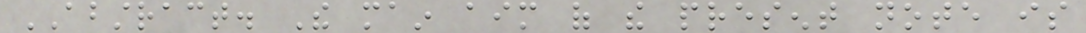ABSTRACT. The main aim of the present note is
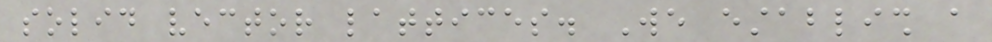solid vector lattices. We establish a
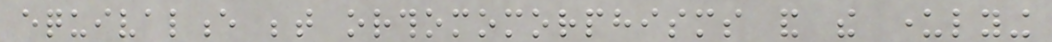equivalence between orthomomorphisms and the underlying
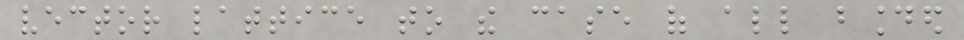vector lattice to the case of all bounded
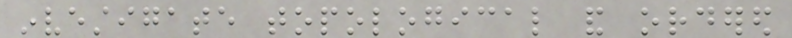investigate topological and ordered
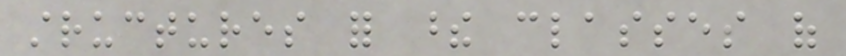structures for these classes of
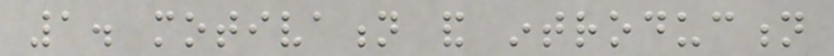1. motivation and introduction
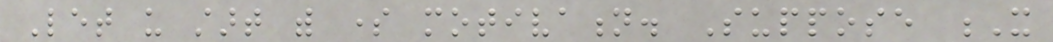Let us start with some motivation. Suppose X
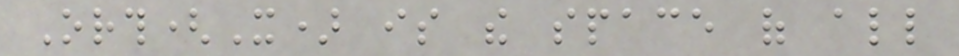Orth(X) is the space of all
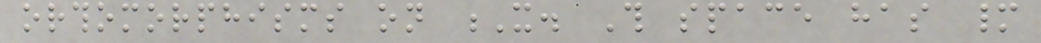orthomorphisms on X. This space has many
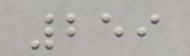259
